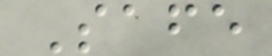Safe
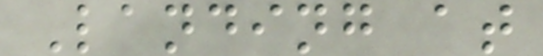Landing at
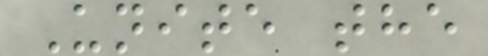Unite the
